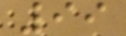99
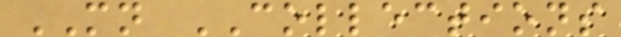MN COLLECTIONS
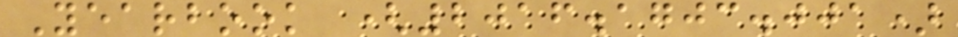Yearbook (2016.1703.001)
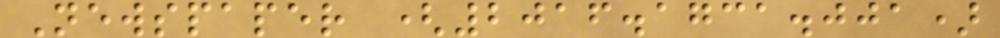Newspaper (2016.1731.001)
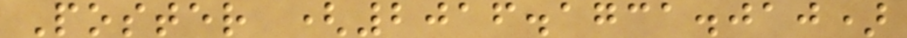Poster (2016.1731.010)
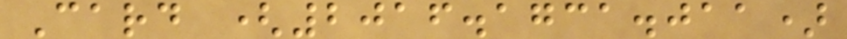Card (2016.1731.011)
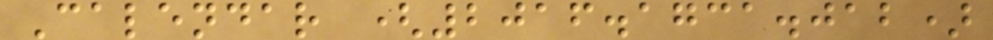Calendar (2016.1731.012)
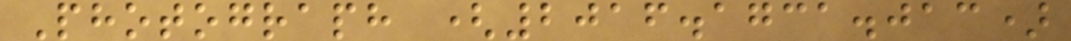Photograph (2016.1731.013)
